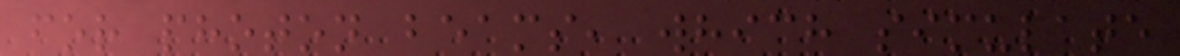for photon beams, which simulate
